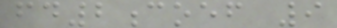fd2coef 9
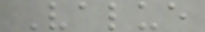Value
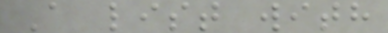A list with
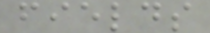fields
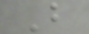B
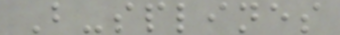B-splines
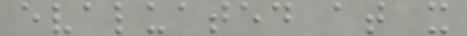evaluated at x
